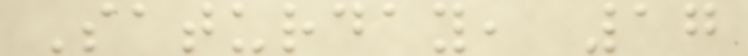Saturday, 17
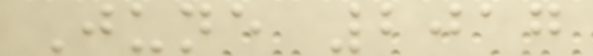June 2017
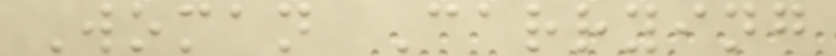Woman Carrying
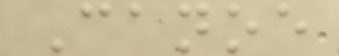Canoe
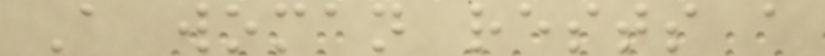A woman rests a
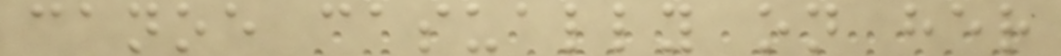canoe casually on her
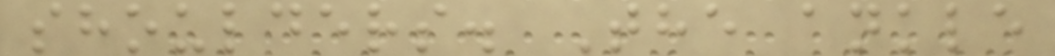shoulders. The ankle
